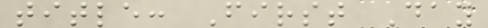title: First Day
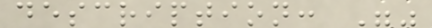description: ""
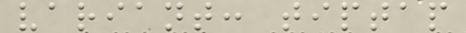variant: tiptap
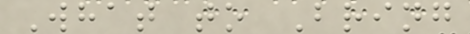What to Bring
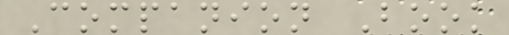Companion Book
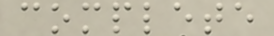complete
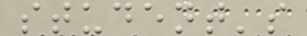student's
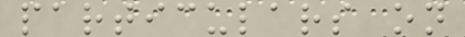particulars on
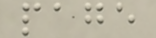page
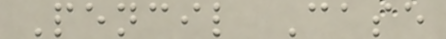Pencil Case
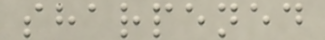sharpened
